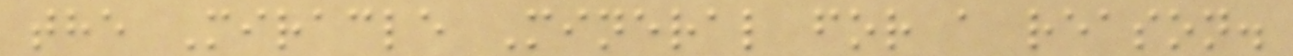the Miracle Mineral for a reason.
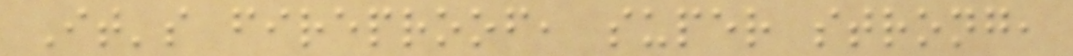It's fireproof, super strong,
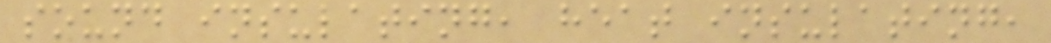sound insulating, heat insulating,
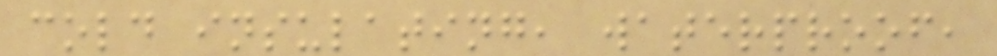cold insulating, waterproof,
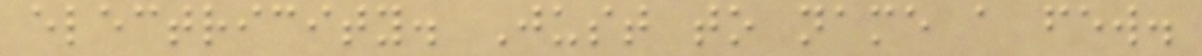electricity. Just to name a few.
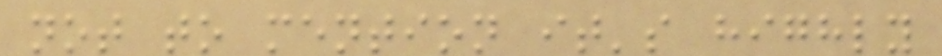not to mention it's highly
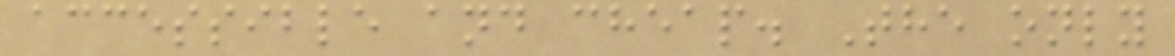accessible and cheap. The only
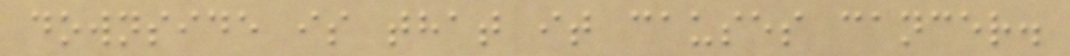downside is that it causes cancer.
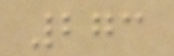273
